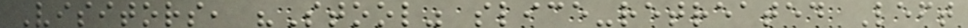Visitors, "Stool" slice-retreated Left
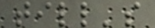till's
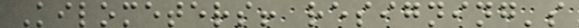Kilometers! resigning's
